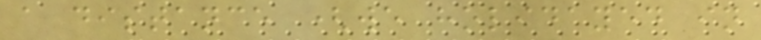a distance (we holidayed in
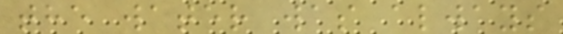the water was always
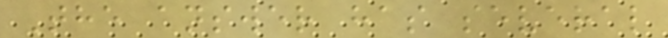The answer has several
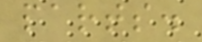parts.
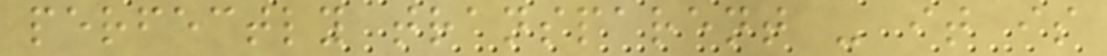perfectly transparent - it is
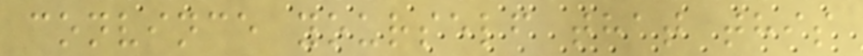convince yourself that this
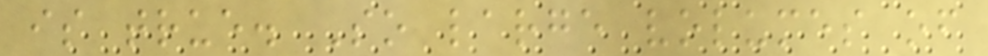is true. So large volumes of
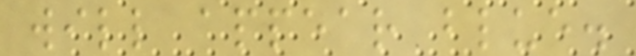will appear blue.
